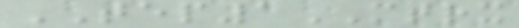TEP1MTRX
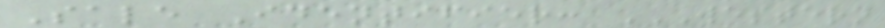Sale Identifier: WESTERN
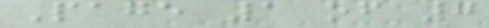Page 1 of 7
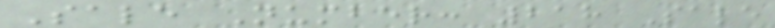Sale Number: 218 Sale
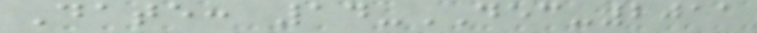Date: 14-DEC-2011
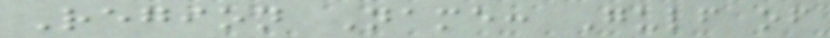Region Name: Gulf of
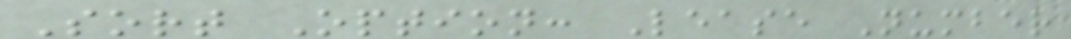Sort Option: Lease Number
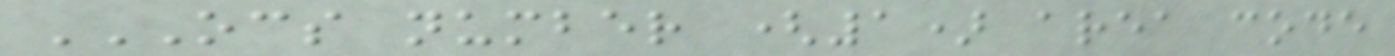OCS NUMBER (1) AREA CODE
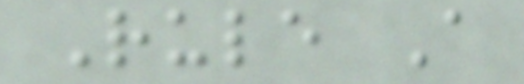Rule A
